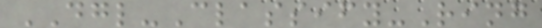DGL-Classify-Ring
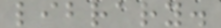library.
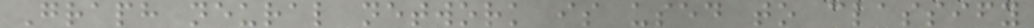Graph neural network is used to classify
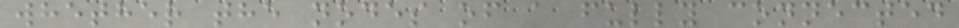whether the nodes of a fully connected
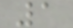1
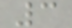3
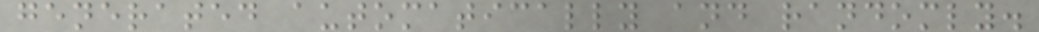generated automatically and randomly.
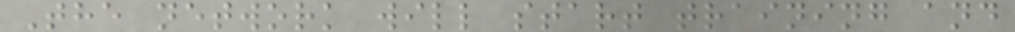The network will start training and
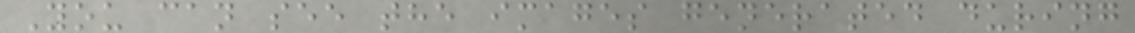You can see the images generated during
